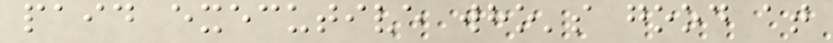paid executive who's good at
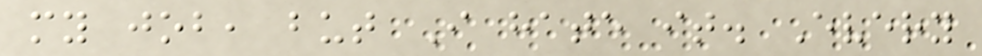my job, but I hate it. Every
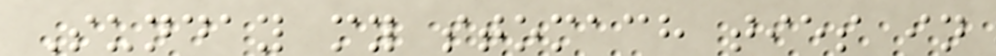Sunday my stomach ties in
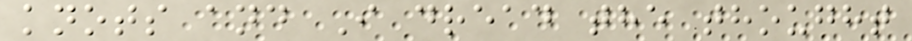knots and I dread the thought
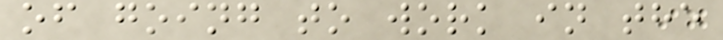of going to work in the
